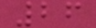26
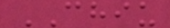CHIU
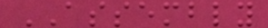ASSEMBLY
